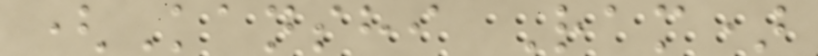(Kanshi Ram)
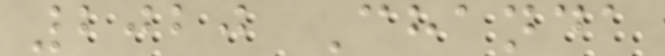2020 Chanda
